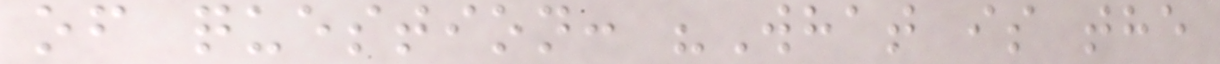of question: "What is the
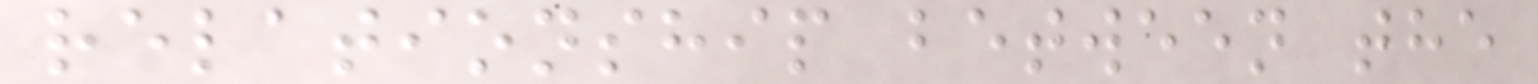relationship between the
